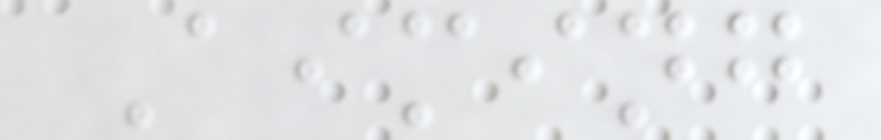Aiming
